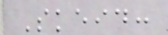Skeid:
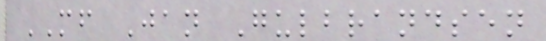MF Jan Gulbrandsen
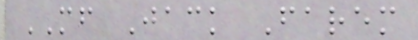MF Jack Farem
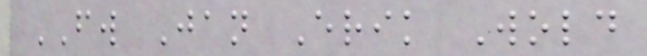FW Jan Erik Wold
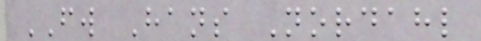FW Hans Nordahl
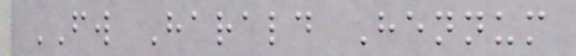FW Harald Hennum
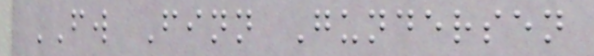FW Finn Gundersen
